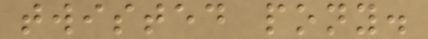twisted pony.
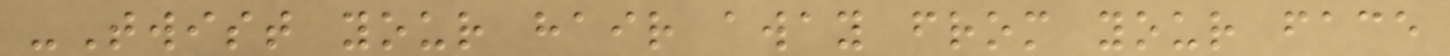-Twist your hair away from your face
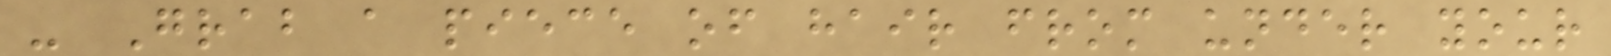- Grab a piece of hair from under your
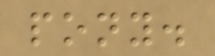pony.
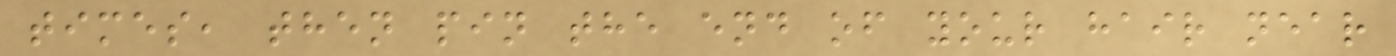times, then pin the end of your hair near
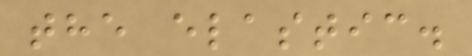the elastic.
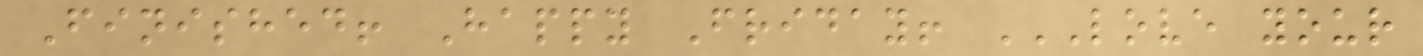Finished! Happy Friday! LOVE YOUR
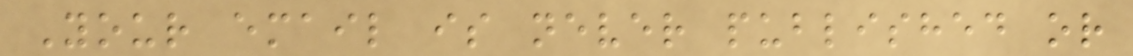Your email is never published or
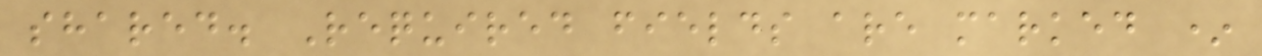shared. Required fields are marked *
